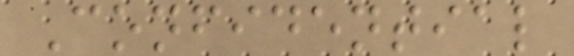Confidential
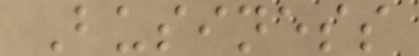Business
